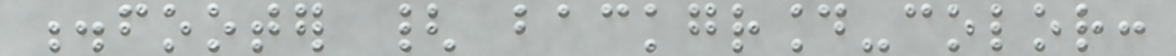.footer { background-color:
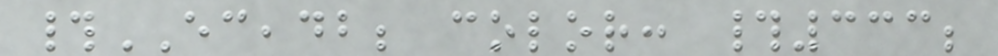#ECEADB; color: #333;
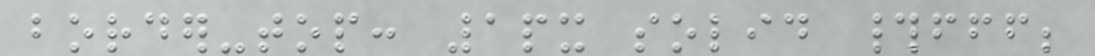border-top: 1px solid #fff;
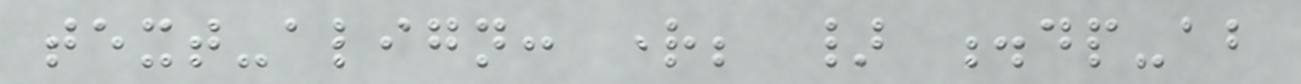text-align: right; } .dp-about
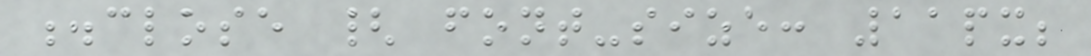.close { font-size: 11px;
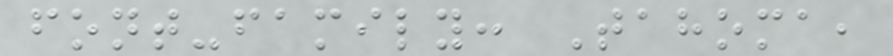font-family: Tahoma,
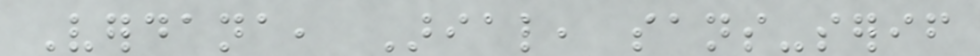Verdana, Arial, sans-serif
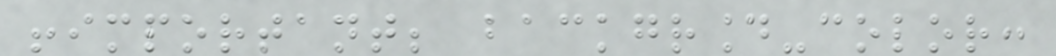!important; background-color:
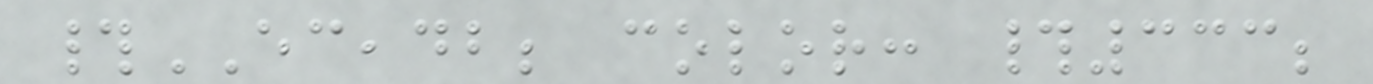#ECEADB; color: #333;
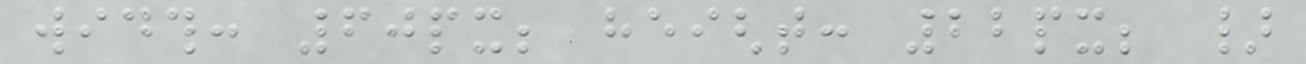width: 60px; height: 22px; }
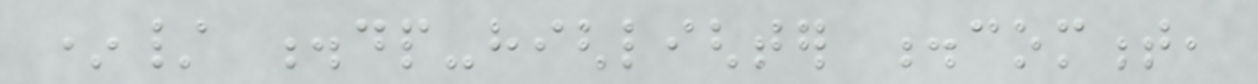*/ .dp-highlighter .comment,
